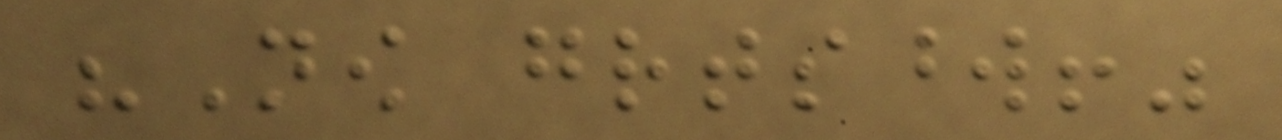"Now greatsword!"
